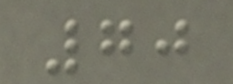70
